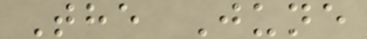The June
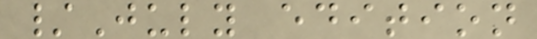/July edition
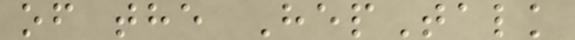of the HepTalk
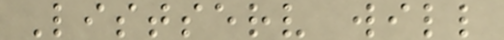Listserv will
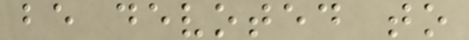be devoted to
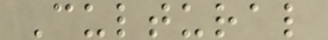Cultural
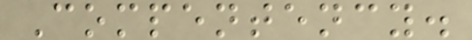Compentency.
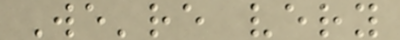We're very
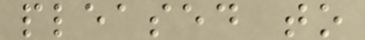pleased to
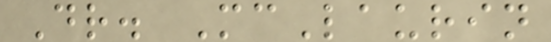Dr. McLaurin
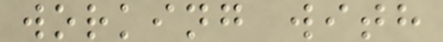working with
